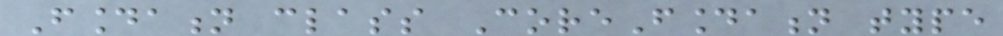Foundation class CoreFoundation type
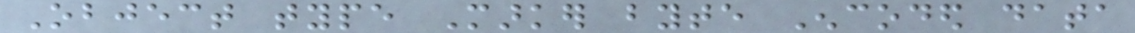Object type Marker byte Encoded data
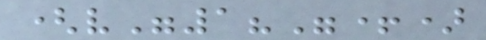(v"1?"+)
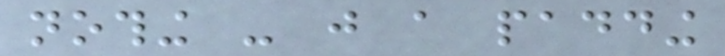nothing - just a padding
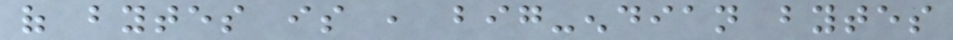of bytes is , big-endian bytes
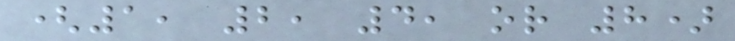(1, 2, 4, or 8)
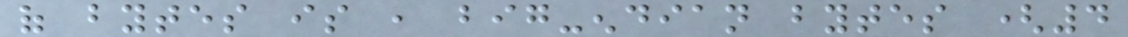of bytes is , big-endian bytes (4
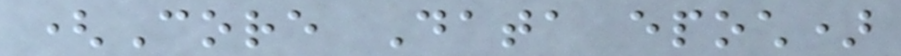(Core Data epoch)
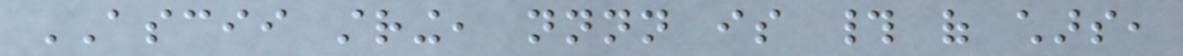ASCII string, nnnn is # of chars,
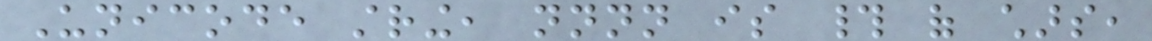Unicode string, nnnn is # of chars,
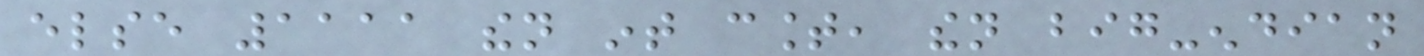else 1111 then int count, then big-endian
